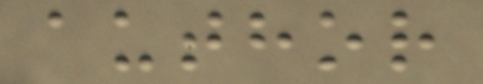author
